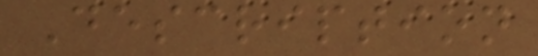Description
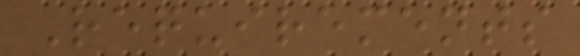Requirements
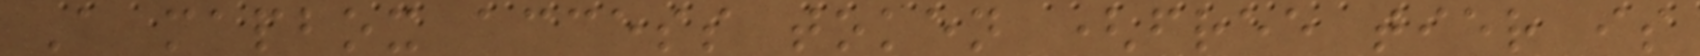A mapbox access token (free tier is
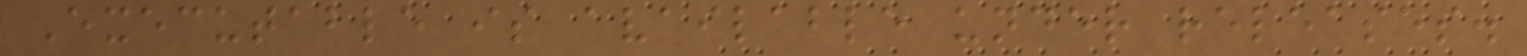Executable is available under releases.
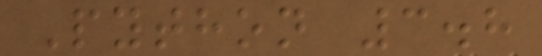Python 3.8
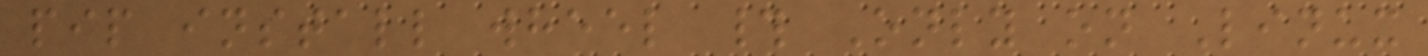pip install wheel # Only on Linux
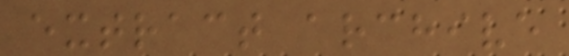extract archive
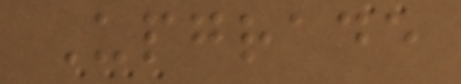Upgrade
